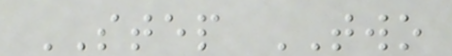STEP TWO
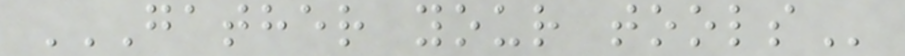GATHER YOUR TOOLS
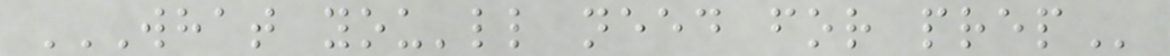WHAT YOU'LL NEED FOR PREP
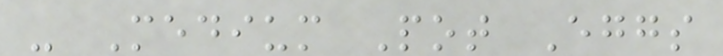- Medium Pot Eggs
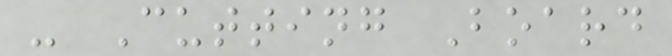- Cutting Board
